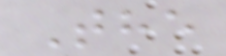The
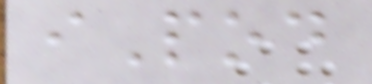iPod
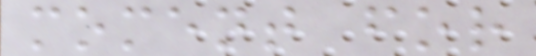moment for
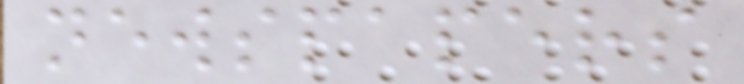newspapers
